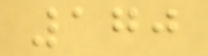170
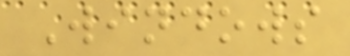Windows
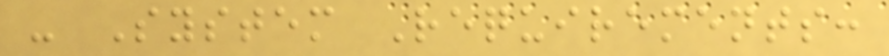- System Requirements:
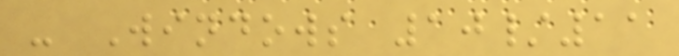- Windows 10/11
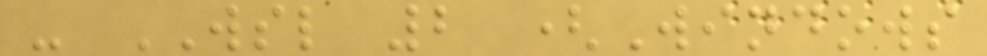- WSL 2 (Windows
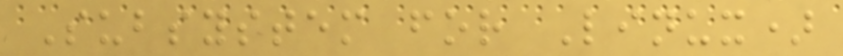Subsystem for Linux)
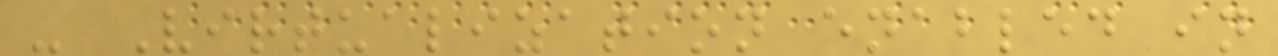- Virtualization enabled in
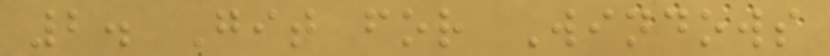2. Git for Windows
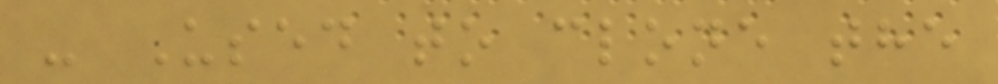- Used to clone the
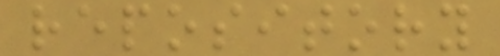repository
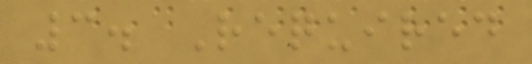3. Required
